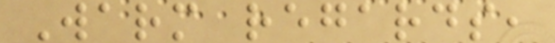Warm regards,
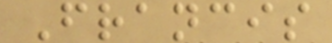Francis
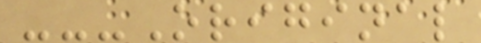---Original
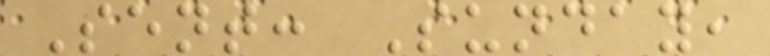Sent: Sunday,
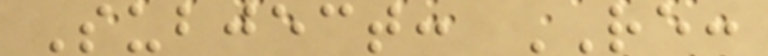Subject: RE:
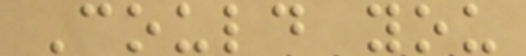Could you
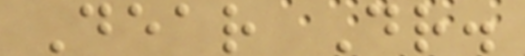Dear Dr.
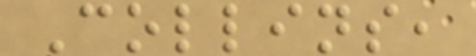Collins,
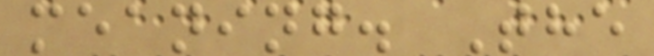meaning. The
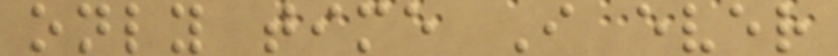only time I ever
